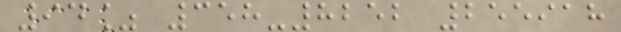94% 358-8252 255918
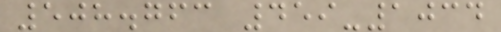508.763 459-1034
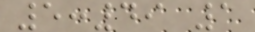5:49 1
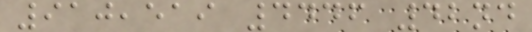910,519 4446 42nd
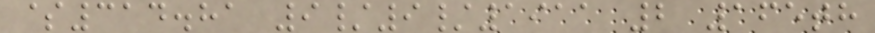$314.81 9/9/1911 2 165th
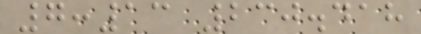7:13 230.418
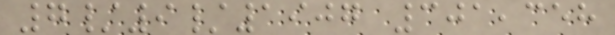7/9/1907 301,358
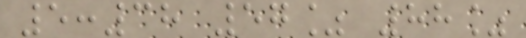5:38 57% 88%
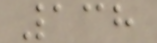138
